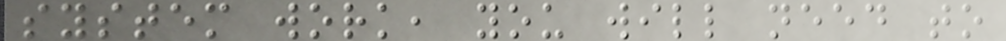system work, you will need to
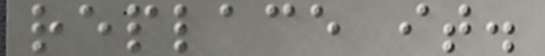replace it.
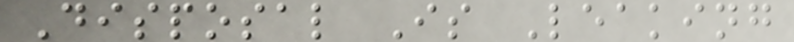Disposal Is Leaking
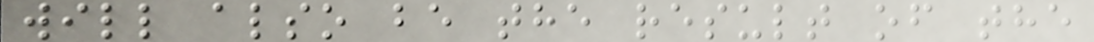will also be the result of the
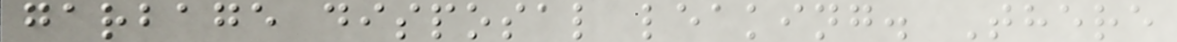garbage disposal leaking. There
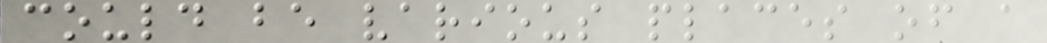could be various places of a
